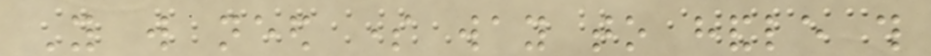You will need some way to handle this
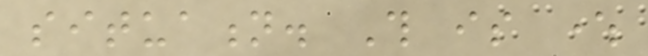situation. This is where
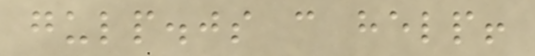gulp.js can help!
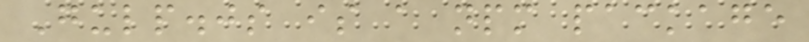Gulp.js is a npm package
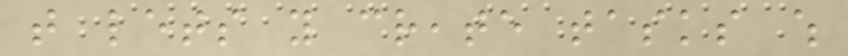that lets you create tasks which
